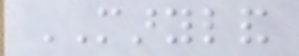MARYLAND
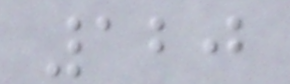120
